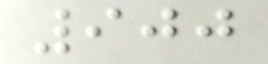900
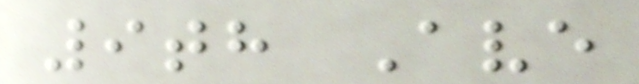9th Ave
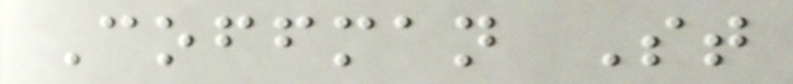Coffman St
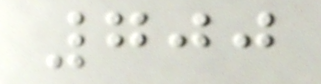700
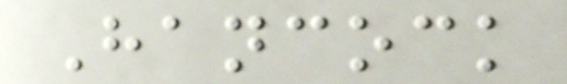Hancock
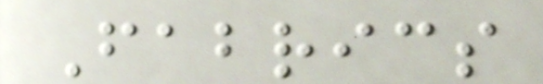Fabrics
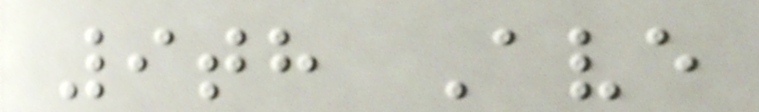9th Ave
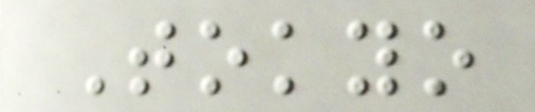Tokyo
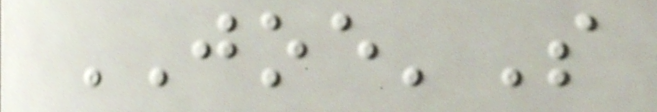JOE'S
